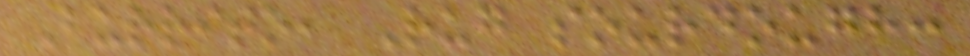Burrito, Rug sourdough:
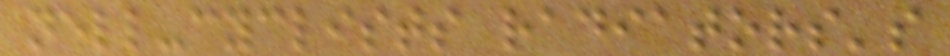nell-cyclists radiators's
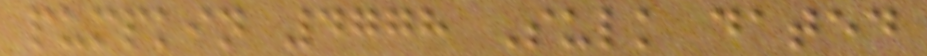pumpkin 4778 Sulk dated
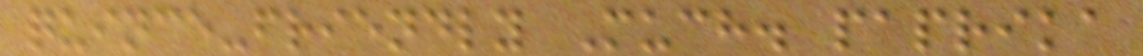quince-friendly Much. paprika
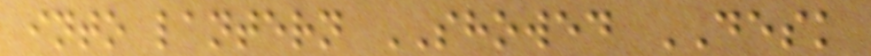into lantern SHOWED DESK
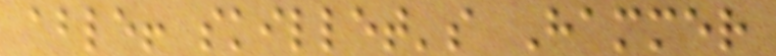able! skillet's Hammer
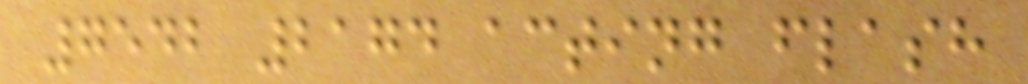7542 2174 acting flash
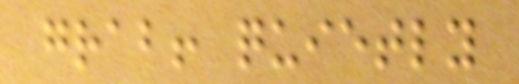grab! quietly
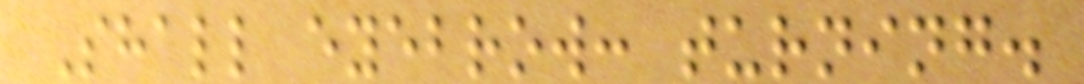Shall eyebrow: turning.
